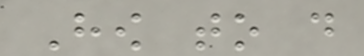How to do
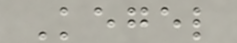Kegel
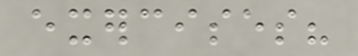exercises?
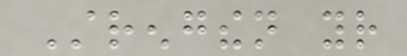Strengthen your
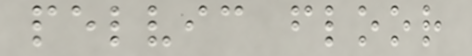pelvic floor
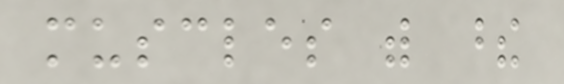muscles with these
